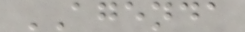AGENDA
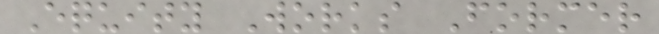Equity Works Former
